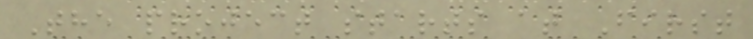The project starts at First
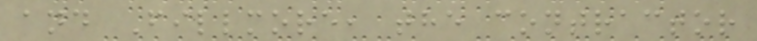and Fillmore, the contractor
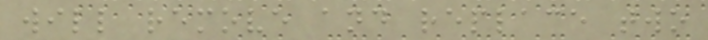will remove and replace two
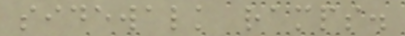sidewalk ramps.
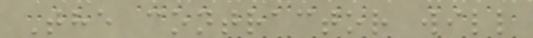The contractor will
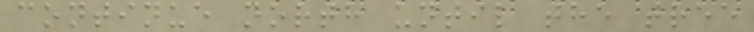continue north until the tree
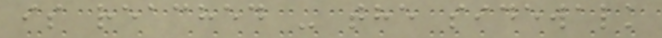is reached - the sidewalk
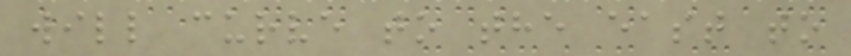will curve to the east to
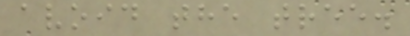avoid the tree.
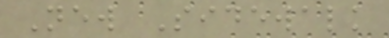New Sidewalk
